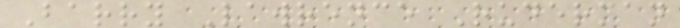Barry Lawrence Ruderman
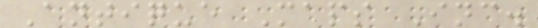Antique Maps Inc.
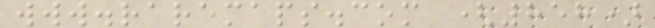www.raremaps.com (858)
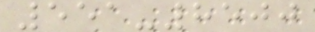551-8500
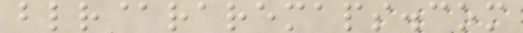blr@raremaps.com
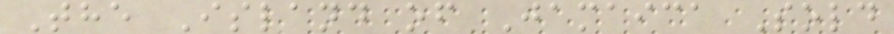The Island of Jamaica Sold
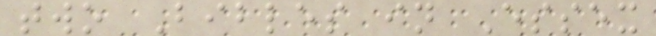two Bibles in Essex
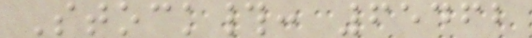Stock#: 65462
